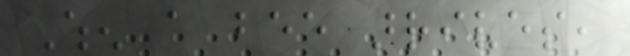When a bee arrives,
